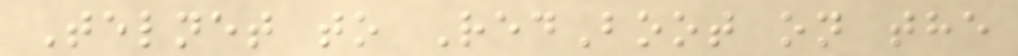Telnet to RedBoot on the
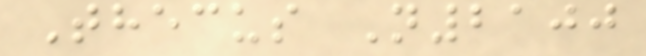Thecus N2100
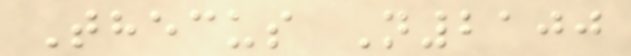Thecus N2100
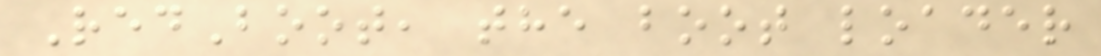RedBoot, the boot loader
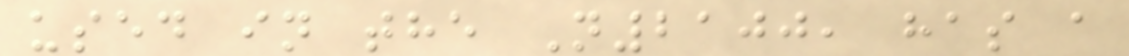used in the N2100, has a
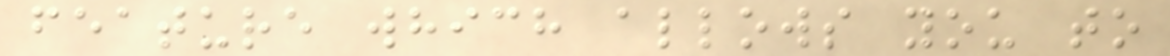feature which allows you to
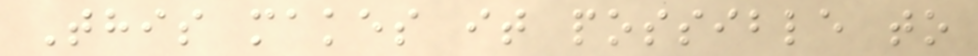This makes it possible to
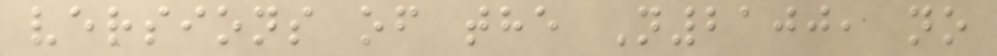versions of the N2100, no
